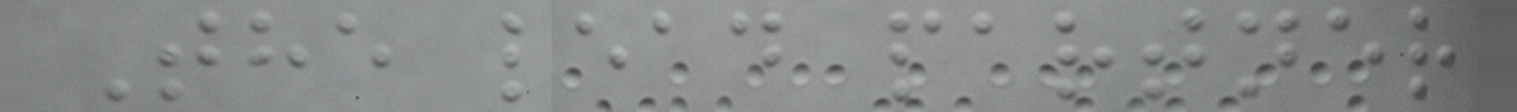The lead partner
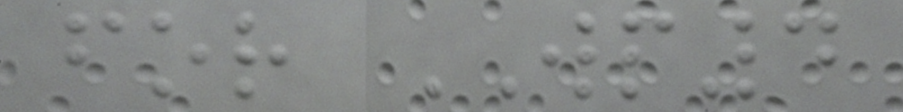for WP4
